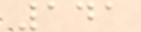141
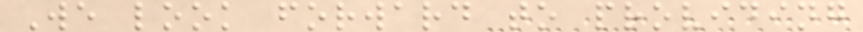We look forward to providing
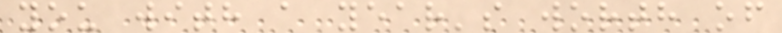you with a year's worth of
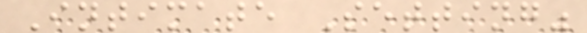Intimate Setting"
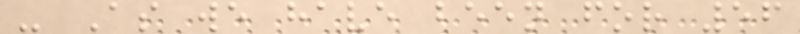- As we have been for 56
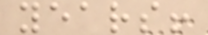years!
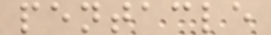pentacle
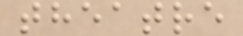theatre
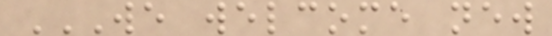WE WELCOME NEW
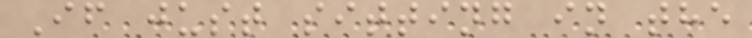If just sitting in the
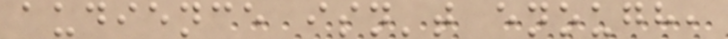audience isn't enough,
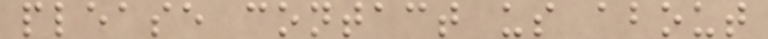please contact us about
